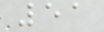51
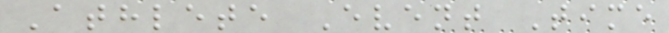Athlete Event Time
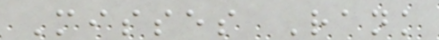Misses Rank
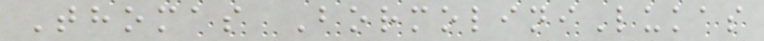Thomas BormoliniLukas
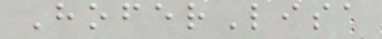HoferLisa
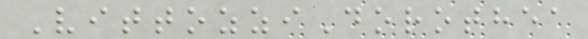VittozziDorothea
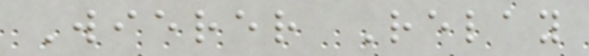Wierer Relay
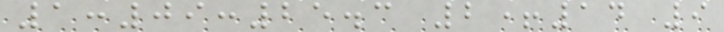1:09:25.3 2+14 9
